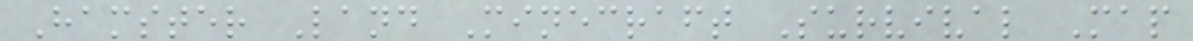Hamster Land Minecraft Survival Map
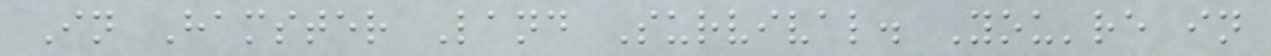In Hamster Land Survival. You're in
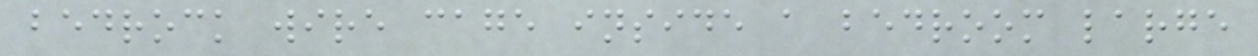bedrock wire cage inside a bedroom large
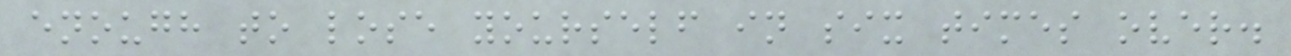enough to lose yourself in six times over.
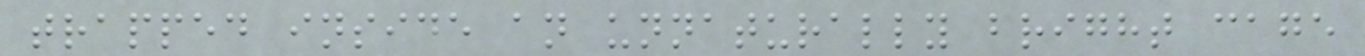trapped inside an unnaturally bright cage
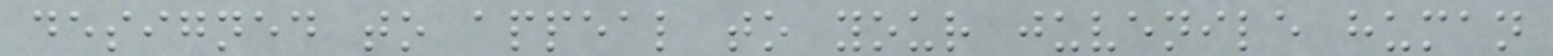designed to appeal to your juvenile human
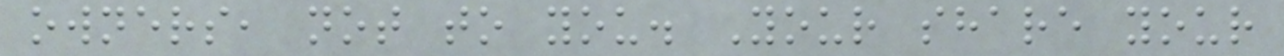owners, not to you. Your share your
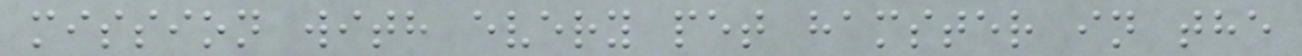mission with every pet hamster in the
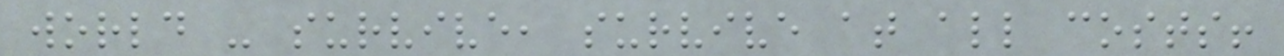world - survive, survive at all costs!
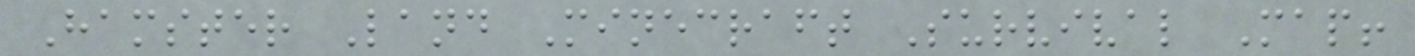Hamster Land Minecraft Survival Map!
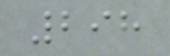298
